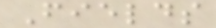Fields
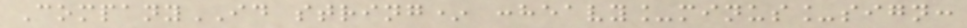CompanyID string* :heavy_minus_sign:
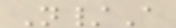N/A
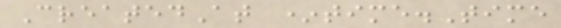CreatedAt *time.Time
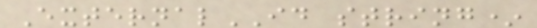ExternalID string*
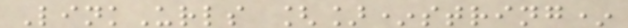LinkUrls []*string*
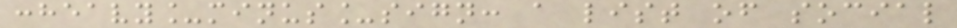:heavy_minus_sign: a list of social
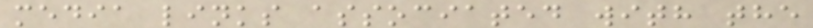media links associated with the
